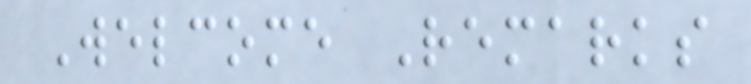Welcome Remarks
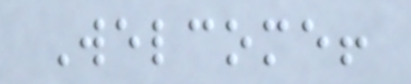Welcome!
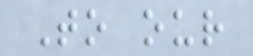To our
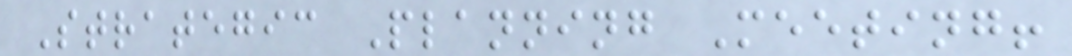Strategic Planning Meeting!
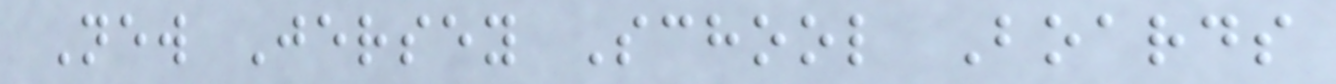New Jersey School Boards
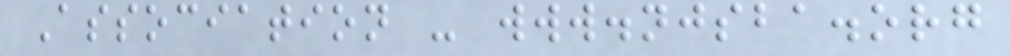Association - www.njsba.org
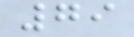79
